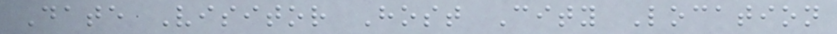Date Visitor Host City Location
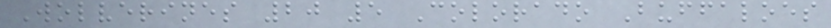Wolverines 20 5 Colorado Buffaloes
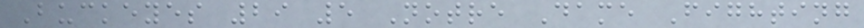Buckeyes 29 5 Notre Dame Fighting
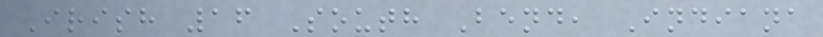Irish 16 South Bend, Indiana
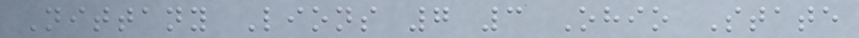Nittany Lions 7 3 Ohio State
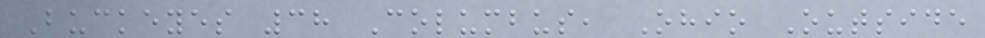Buckeyes 38 Columbus, Ohio Outside
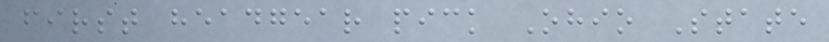first headgear pick Ohio State
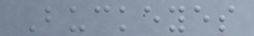Buckeyes
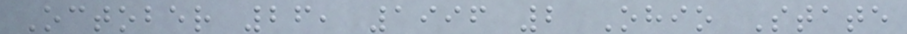October 26, 1996 2 Ohio State
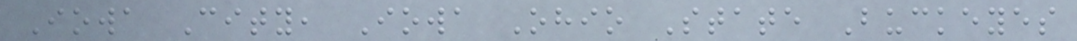Iowa City, Iowa Ohio State Buckeyes
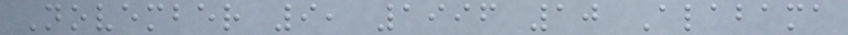November 9, 1996 10 Alabama
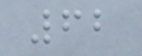62
